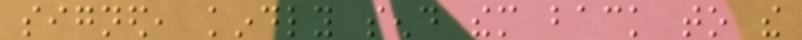signed, kindly send them back to the
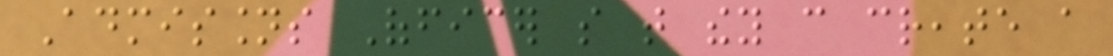Admissions Officer so that they can create a
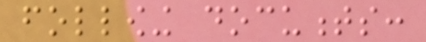following documents:
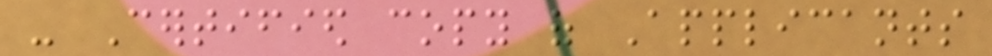- Certified copy of Applicants
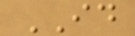ID
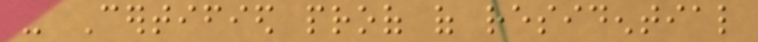- Certified proof of residential
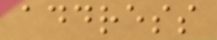address
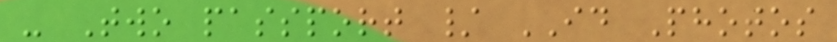- Two passport / ID Photos
